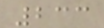233
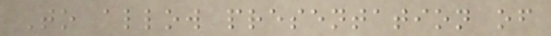To allow presentation of
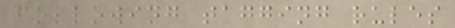following tagging rules
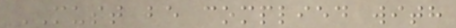MUST be complied with
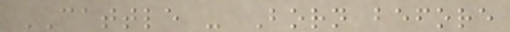CATTLE - Born before
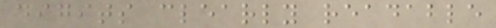digits clearly readable
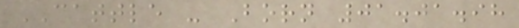CATTLE - Born 01.01.98
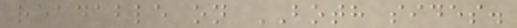readable on BOTH sides.
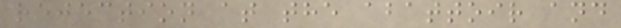rejection at the abattoir and
